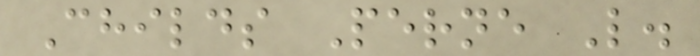Childs Perne L.
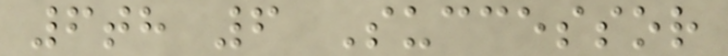6th 6 Successor
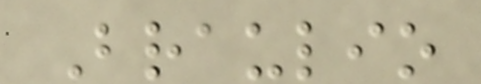Braulio
